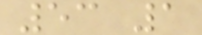53 1
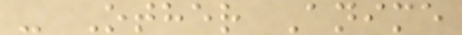- Other Anime
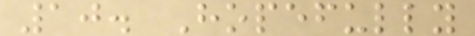10. Hopefully
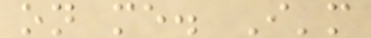on me. I'm
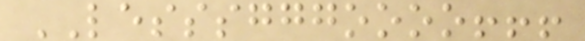LESSSGGGOOOO!!!
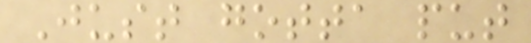Just gotta put
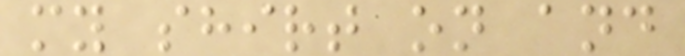my shirt on and
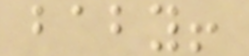baby!
